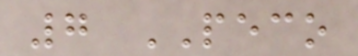7 PECO
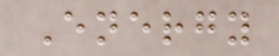Energy
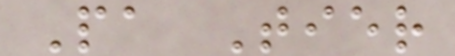Pa Tier
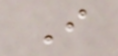I
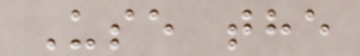Use the
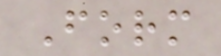Form
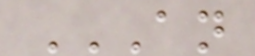AN
